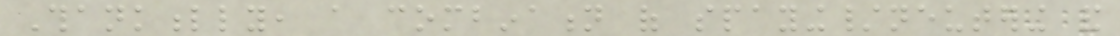Thankfully, a combination of spaying/neutering and
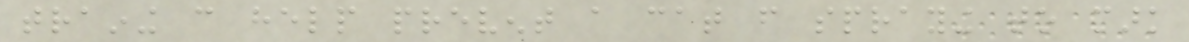training can help prevent a cat from spraying to mark
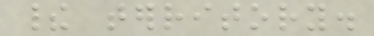their territory.
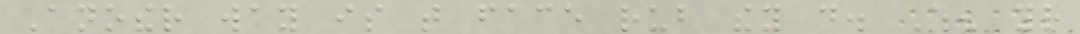Another way is that face rub they do. When your
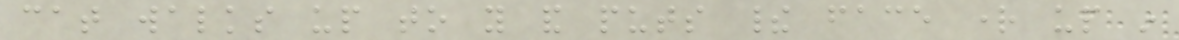cat walks up to you and puts their face right up in
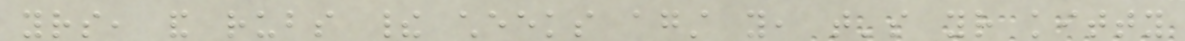yours, and rubs their cheeks against you, that's your kitty
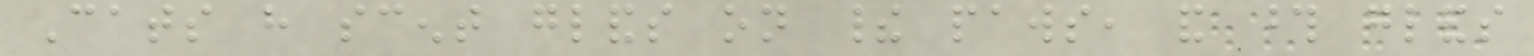Cats have scent glands on their paws, and those glands
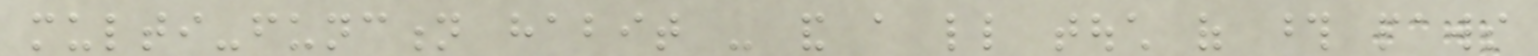multi-function habit - and a little touch of those paws
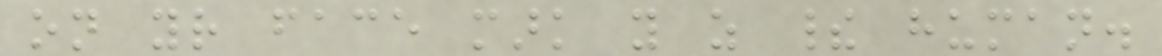on your face mark you as their human.
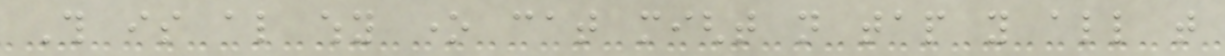This is also why one cat might not tap you all that
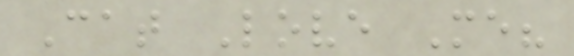Cat Love Me?
